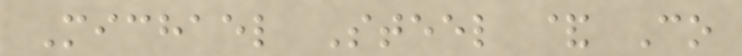Michael Steel & Co
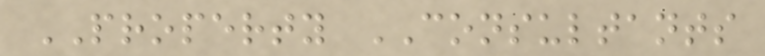PROPERTY CONSULTANTS
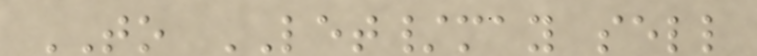TO LET/may sell
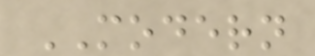MODERN
